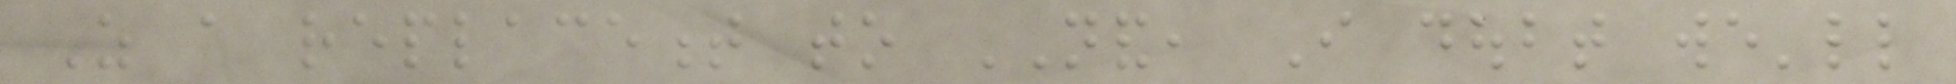As a replacement to NAND, I doubt we'll
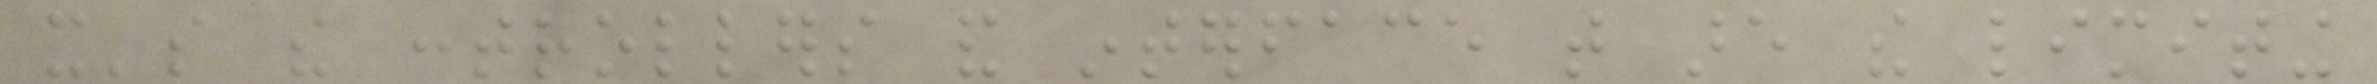it's the controllers and interface that are the limiting
